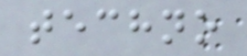techno
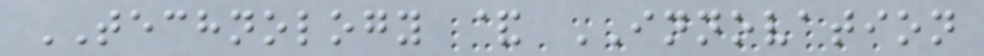TECHNOLOGY & INNOVATION
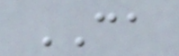CA
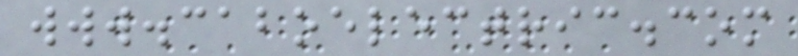www.caboelectric.com
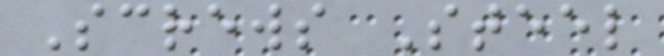Screws Steel
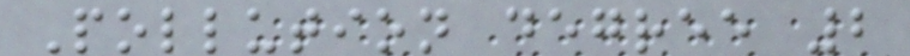Pollution degree 2
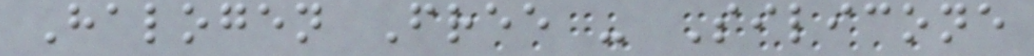Halogen Free - Silicone
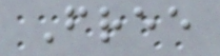Free
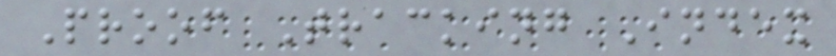Proof Tracking Index
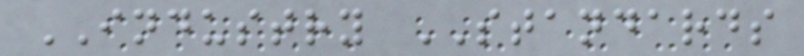INDUSTRY STANDARDS
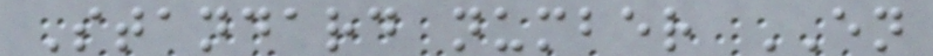Standard number EN
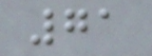71
